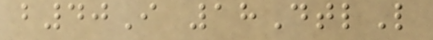b40I 18DtlL
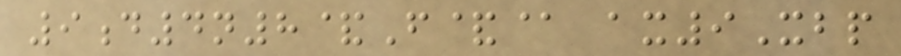9d4n8&F&@ ax9Xbp
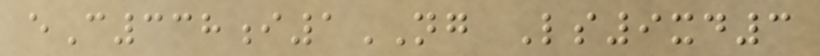eC338i1NG Ls9xd3
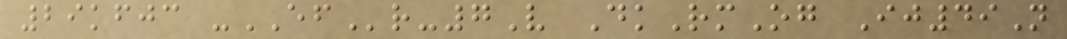29kfjc -EFr-7V DkRmOg Ij49N
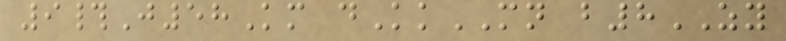9#J58Km dKkMN b8ZY
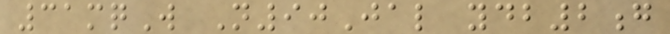31mqW N90Jal ydb2g
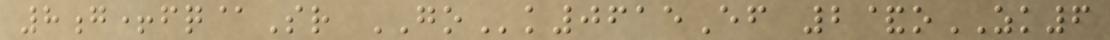8g+fq@Sr GOk0615Ef 2&oZK6
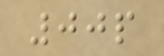00p
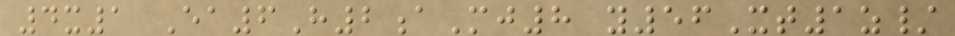4x1 Ea6H2aMj8 y56Xt1z/
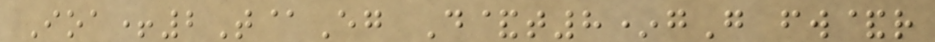Ioa+2T@Eg D&t8*gG fw&r
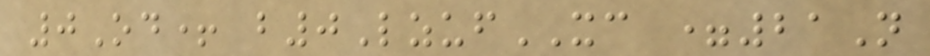0Od+ b0LzufXC =21N
